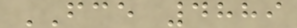FCE 4889
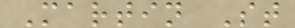Martin St
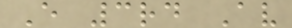E 3rd Av
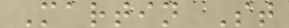Martin St
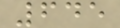645
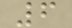6
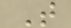T
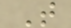T
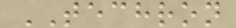TECHRON
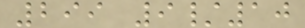299 9/10
